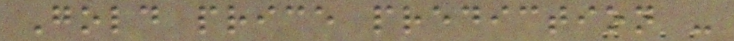Gold price prediction -
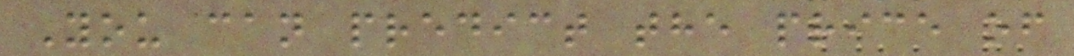You can predict the price of
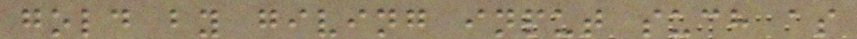gold by giving input such as
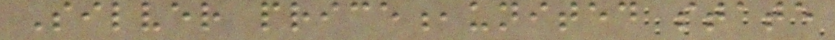Silver price,united state
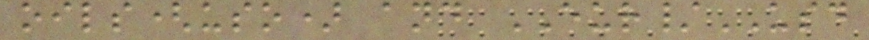oils(uso) and EUR/USD
